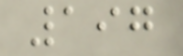197
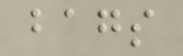bags
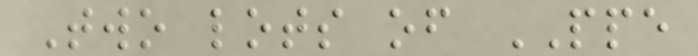Two lots of PPE
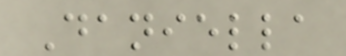Daniella
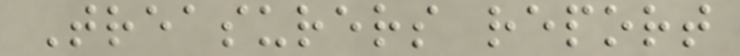Treasurers report
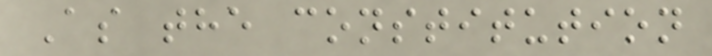As the constitution
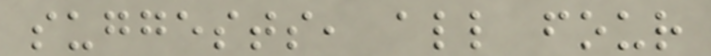suggests, all four
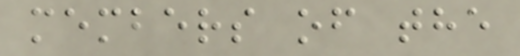members of the
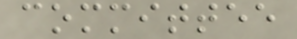committee
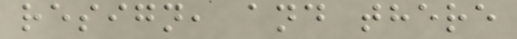resign, and there
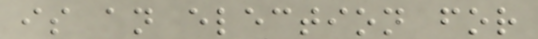is an election for
